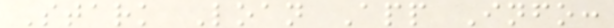Stark Loan App Info:
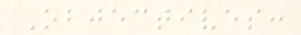Objectives:
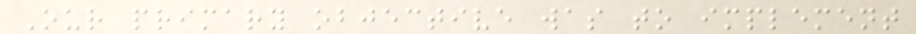Our primary objective was to implement
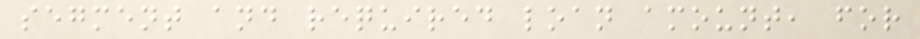segment and required loan amount, for
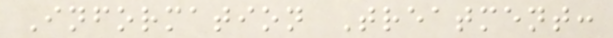Information Treatment:
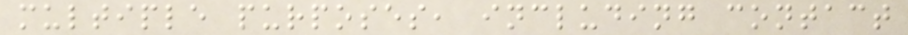multiple purposes, including contact
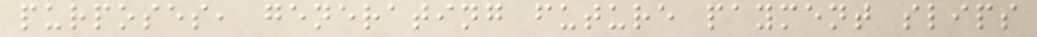purposes, generating future payment slips
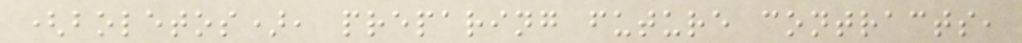(boletos), preparing future contracts,
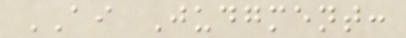AI Judgment:
